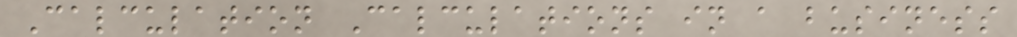Calculation Calculations in a business
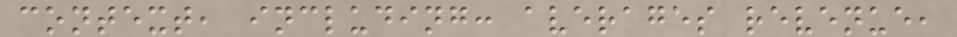context, including: averages revenue,
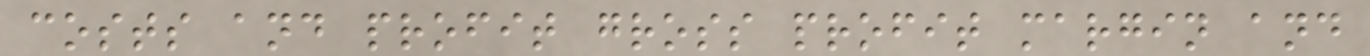costs and profit gross profit margin and
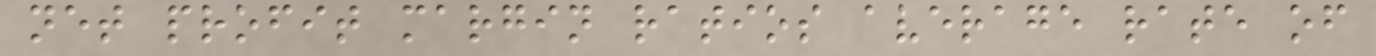net profit margin ratios average rate of
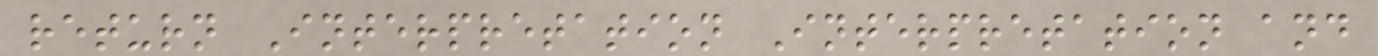return Interpretation Interpretation and
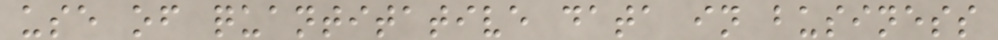use of quantitative data in business
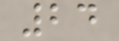24
